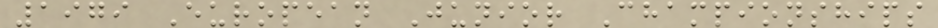1979 European Junior Championships
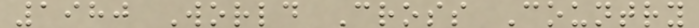1980 World Cross Country
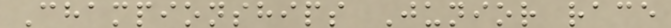Championships Junior race
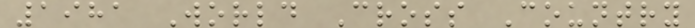1981 World Cross Country
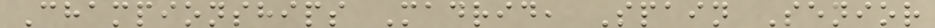Championships Madrid, Spain Senior
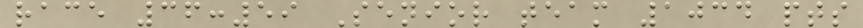race 36:59 Senior team 1034 pts
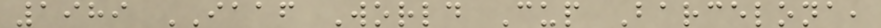1989 IAAF World Cup Barcelona,
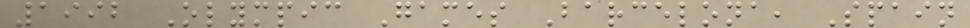1992 Olympic Games Barcelona, Spain
